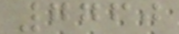7760
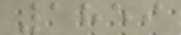1859
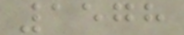1578
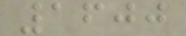1600
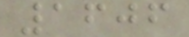1606
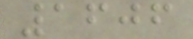1606
